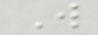W
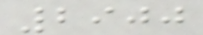2900
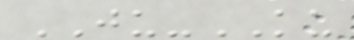JU-KU
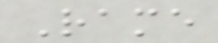Rame
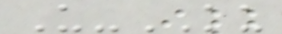U-KU
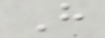H
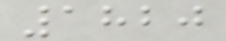1820
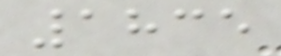1835
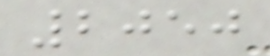2050
